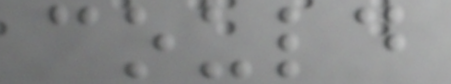could
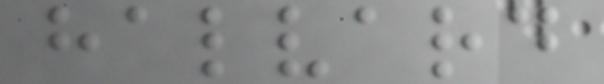halvard
